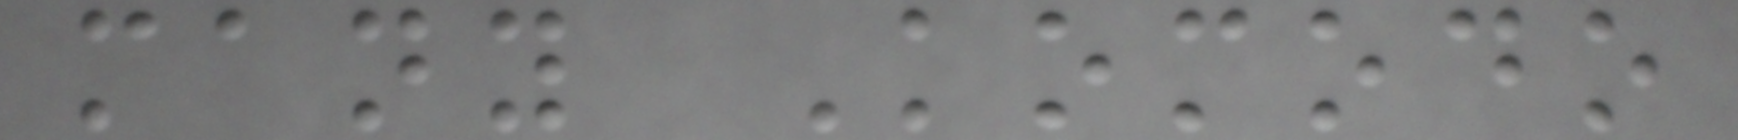many Komodo
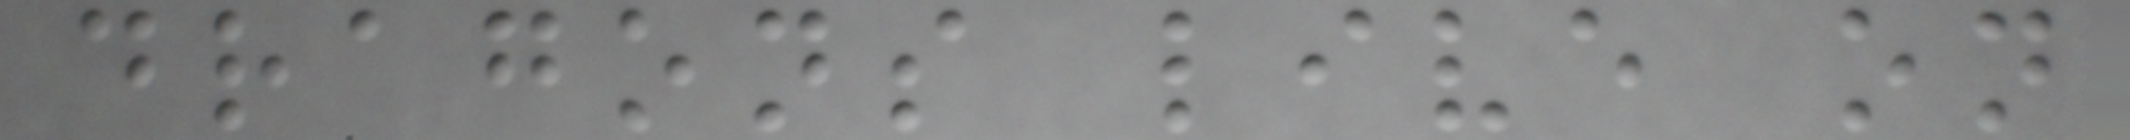dragons live on
